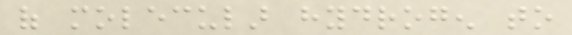of molecular hydrogen to
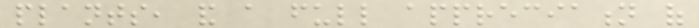plants, and a full appreciation of
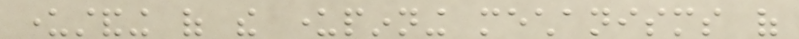understanding of the underpinning mechanisms of
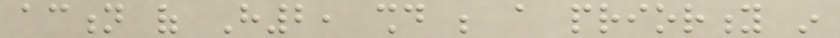action of H2, should be a priority in
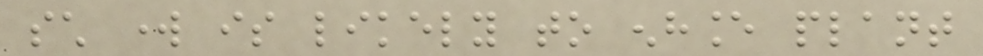such work is likely to enhance plant
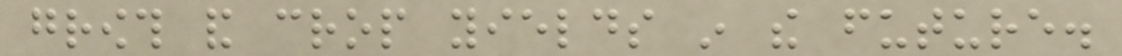growth and crop yields in the future.
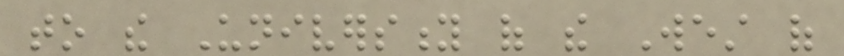to the University of the West of
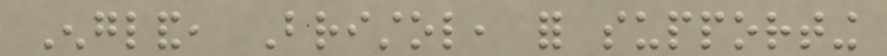England, Bristol, for supporting
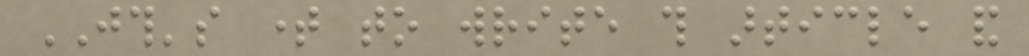JTH's time to write this article and
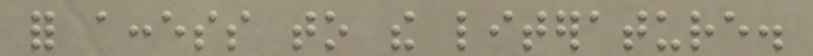for access to the literature.
